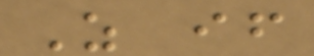As if
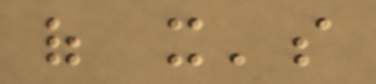of it's
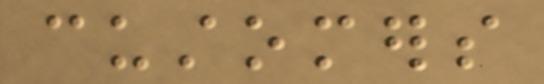customers
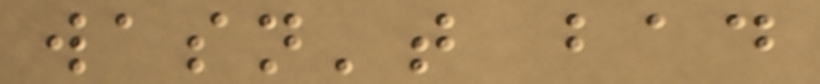wasn't bad
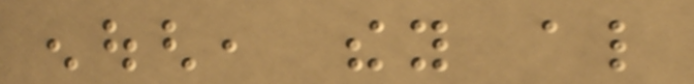enough, they also
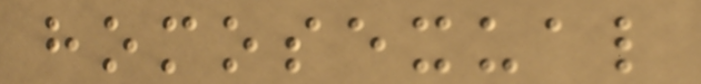homosexual
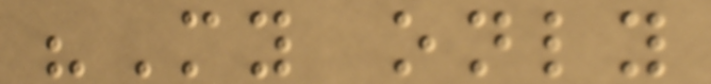"My only
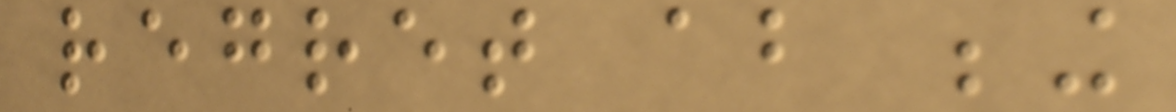regret about being
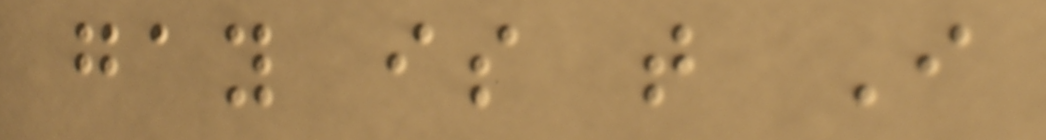gay is that I
